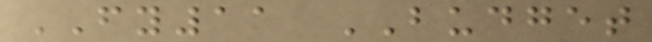FY11 BUDGET
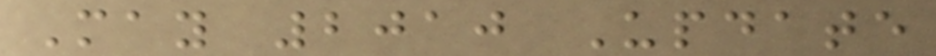May 2010 Update
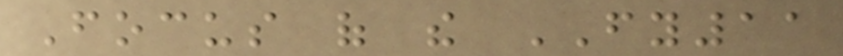Focus of the FY11
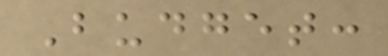Budget:
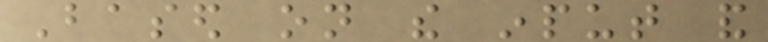Based on the input and
